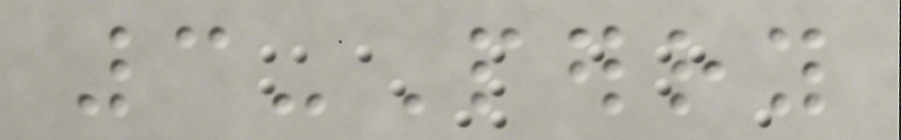3-Perry
